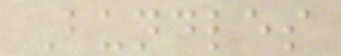Bundles
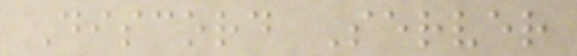Discord Server
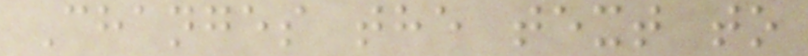Changes the text to
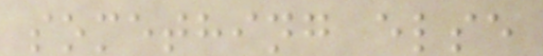something else
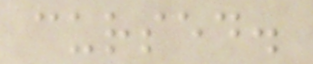cursed.
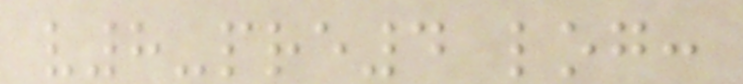v8-pre4 log:
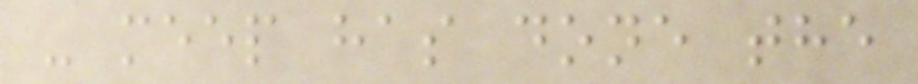- meep has done the
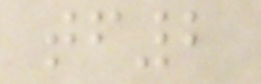tf2
